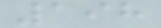198
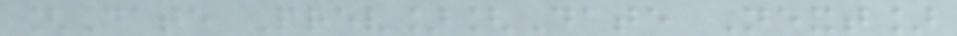[Date Prev][Date Next]
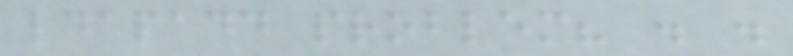ldapadd problem? . .
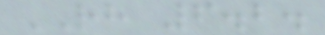RH 6.2.
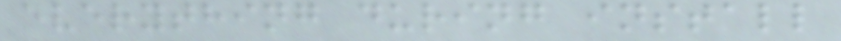everything during install
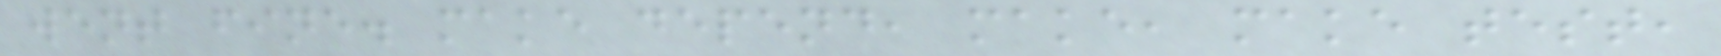went fine. make depend, make, make test,
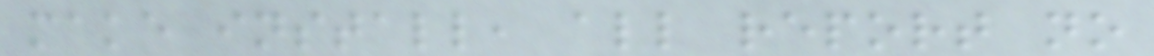make install, all report no
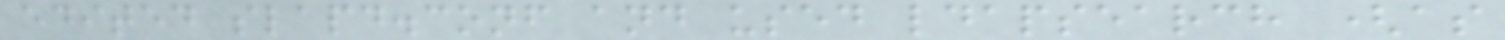edited slapd.conf and used ldapsearch (as
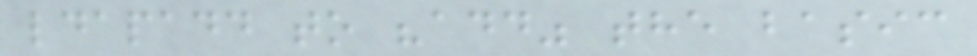ldapadd to "add" the basic
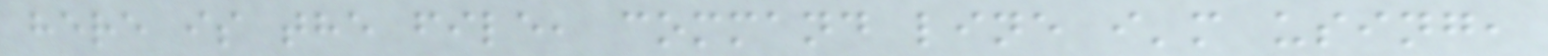here is the file, command line i'm using,
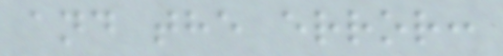and the error:
